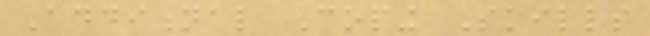Additional Coping Skills
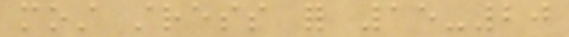most stress for 15-20
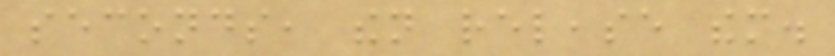seconds, then release them.
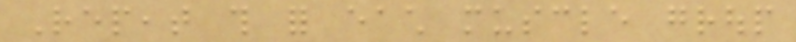Repeat this for each muscle group
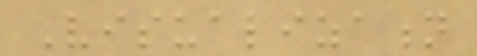Visualization
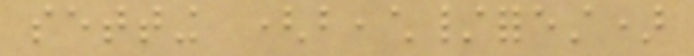setting (beach/forest)
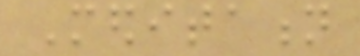Meditation
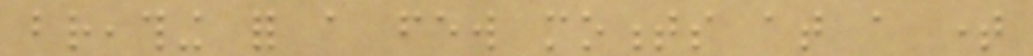breathing for a few moments at a time
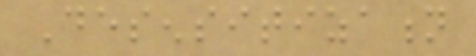Desensitization
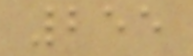255
